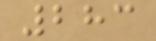283
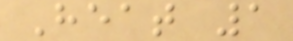Heat 1
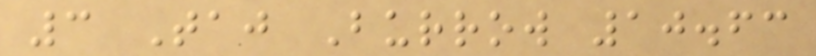3 Taj Burrow 10.63
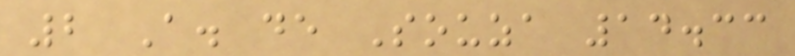2 A. de Souza 14.33
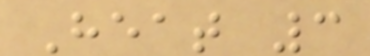Heat 3
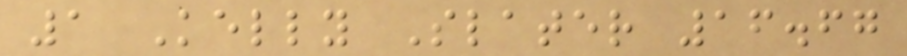1 Kelly Slater 16.67
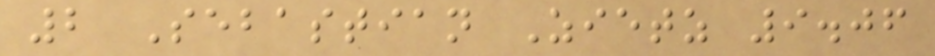2 Sebastian Zietz 9.06
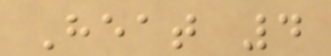Heat 4
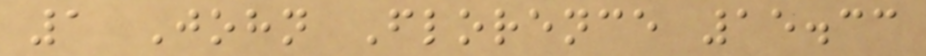1 John Florence 15.33
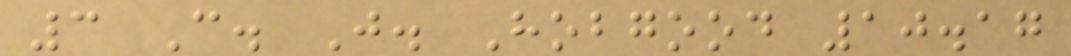3 C. J. Hobgood 10.17
